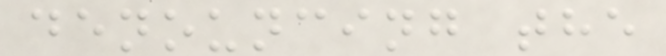denouncing the
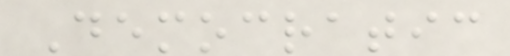Democratic
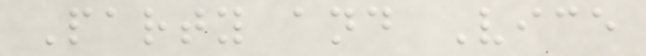Party and Vice
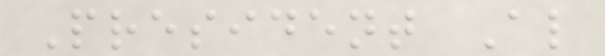President Al
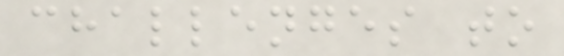challenges to
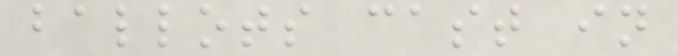ballots cast in
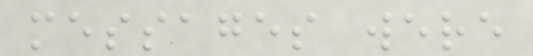messages were
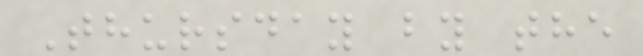Thursday by the
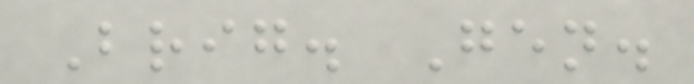Brig. Gen.
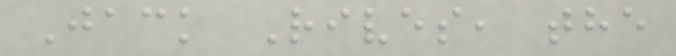Jack Rives, the
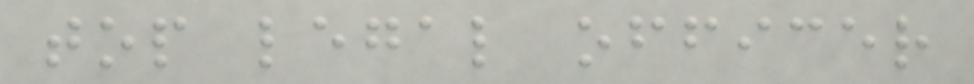top legal officer
